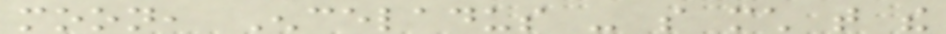moon, Enceladus - so much that the
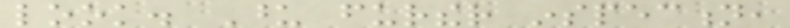look. Upon further inspection,
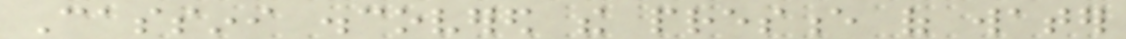Cassini discovered the presence of water
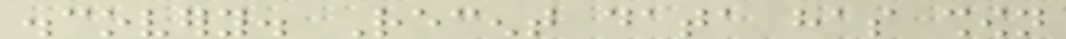discovery. Recent data has shown
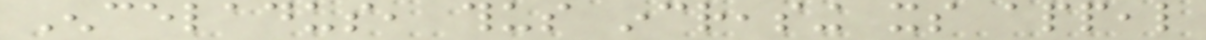Enceladus, thus increasing its appeal
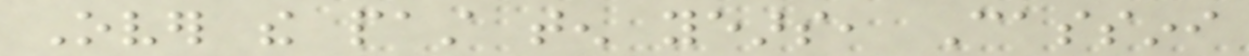Over the past ten years, Cassini
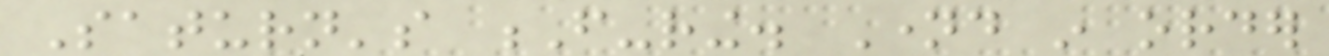Saturn's F-ring. Named in order
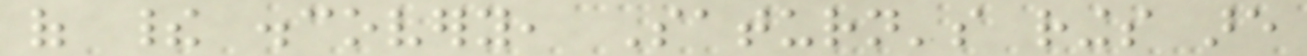of their discovery, Saturn's rings are
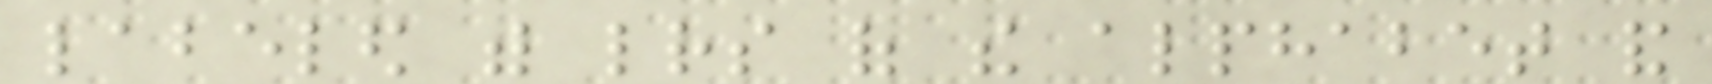labeled with letters of the alphabet and
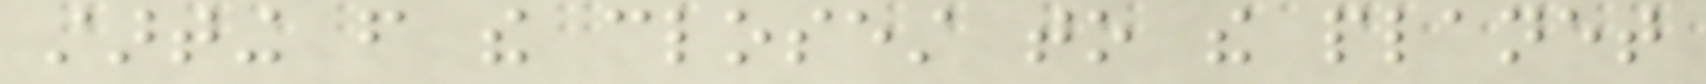starting from the closest to the planet
